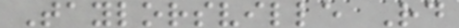Taylorsville Rd
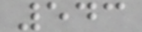543
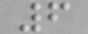6
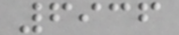6936
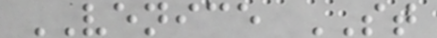VENICE ST
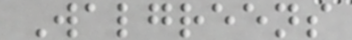Walgreens
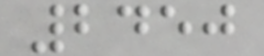2450
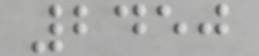2450
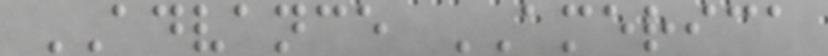ADVANCE AMERICA
